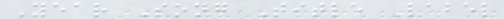Year Song Title Label
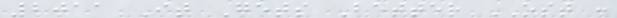2011 It Gets Better OST :
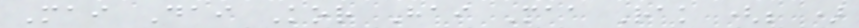Mai Dai Kor Hai Maa Rak (; )
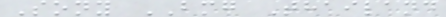Sony BMG Thailand
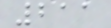211
